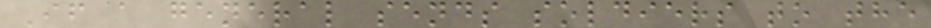If a general sends soldiers to the
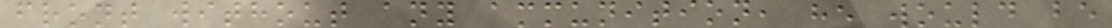front without any ammunition, he would be
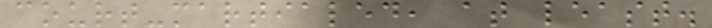court-martialed, at least.
